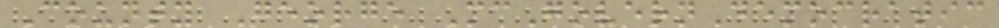County George McGovernDemocratic
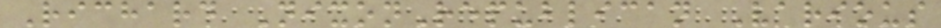Richard NixonRepublican Various
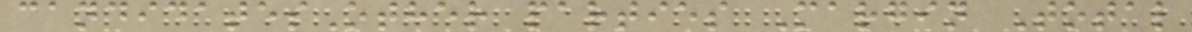candidatesOther parties Margin Total
